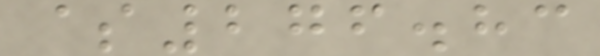$276.83
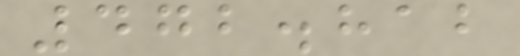472.812
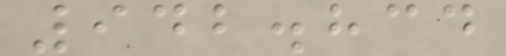942.834
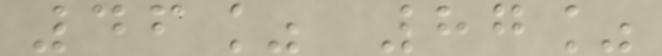46% 87%
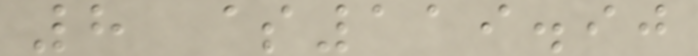8 $119.90
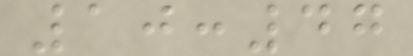10:47
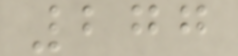277
